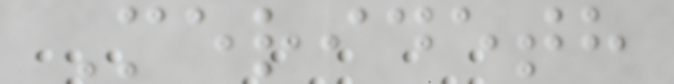Merideth
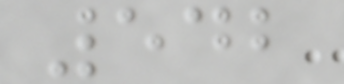542
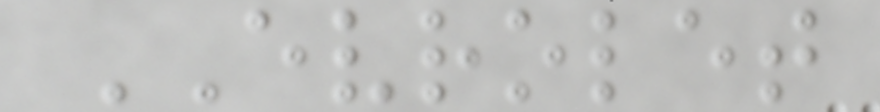EVROLET
